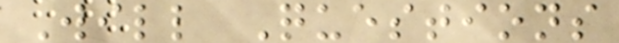Will Questions
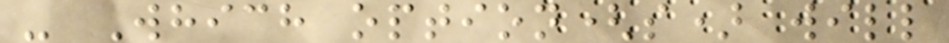- Which option(s) will
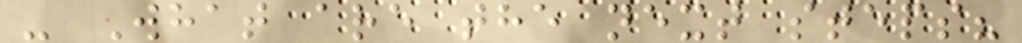- What are the next steps?
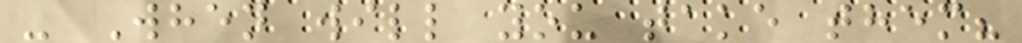- When will you take them?
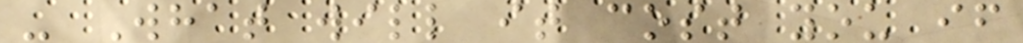- What will it cost you if
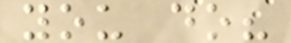you do?
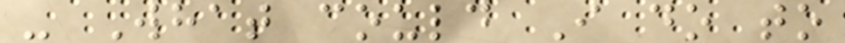- What could I do to
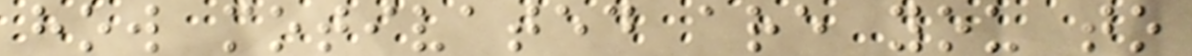how motivated are you to
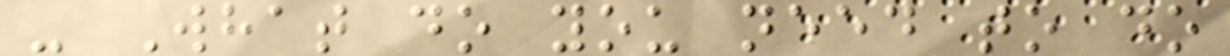- What do you need to do
